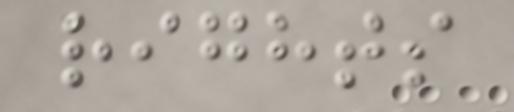rights
